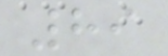89
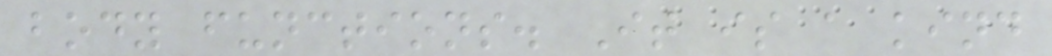body functions. It is a kind
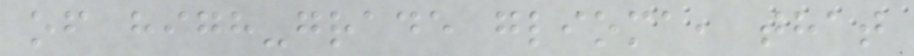of high-grade glioma, that
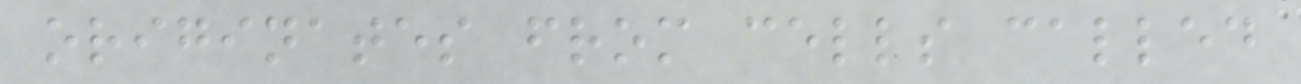originates from cells called
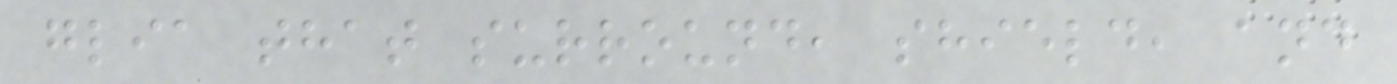glia that surround, shield, and
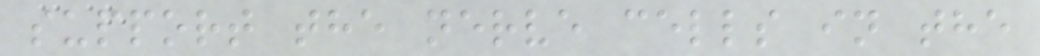support the nerve cells in the
